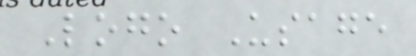Logo Usage
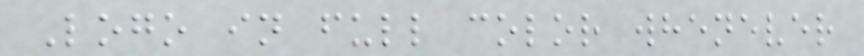Logo in full color whenever
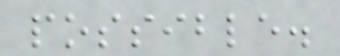possible.
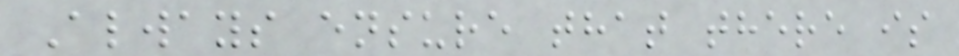Always ensure that there is
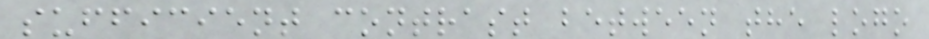sufficient contrast between the logo
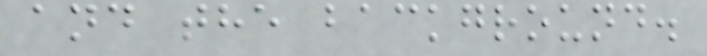and the background.
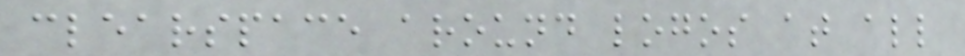clearspace around logos at all
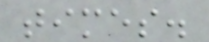times.
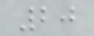20
